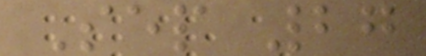Sep 27
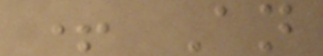+ An
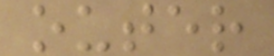outer
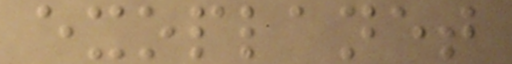exoplanet
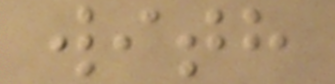with
